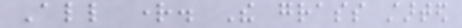All right. The grass started
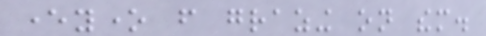everyone from grazing on them.
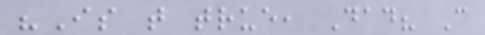"Is that true, Dad? Can
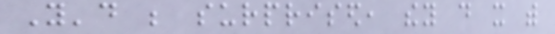You'd be surprised, they do it with
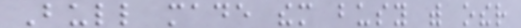Bull made them busy with other
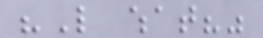"Like what?"
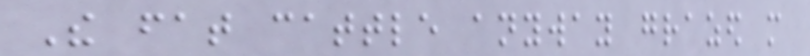The fat cattle anyway grazed more
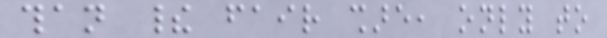than their fair share, only to
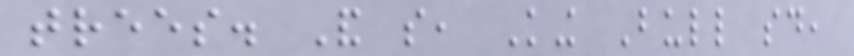trees. And so, King Bull said,
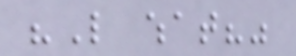"Like what?"
